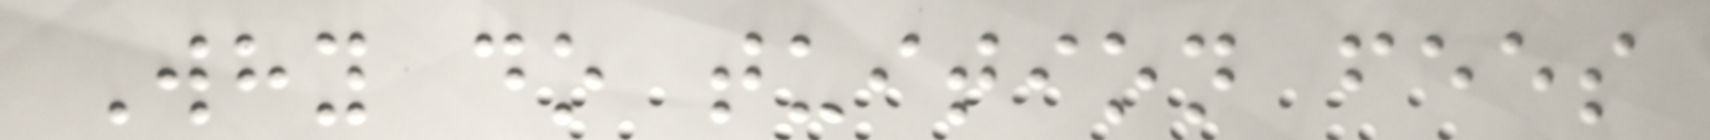Why do tuition fees
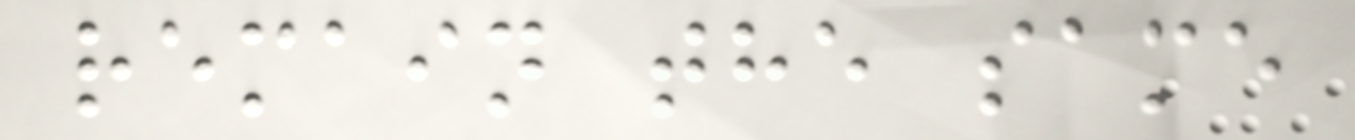remain the same
